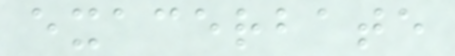exacerbate
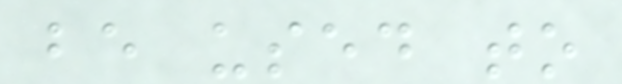be used to
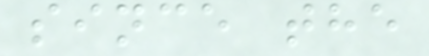since the
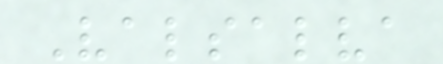Valsalva
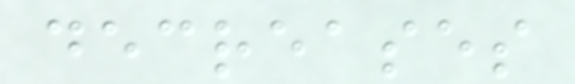decreases
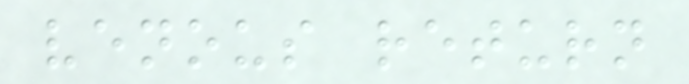venous return
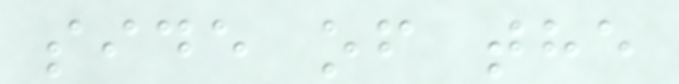side of the
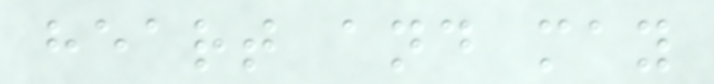heart and may
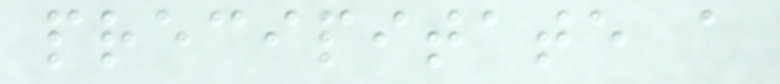precipitate a
